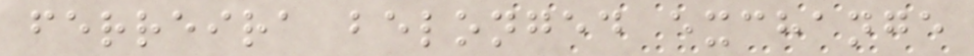ferreira belonged exchange
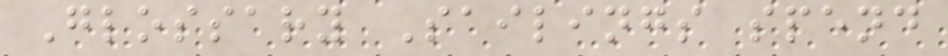Glossary Sailings spend
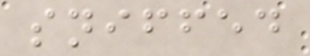sniffed
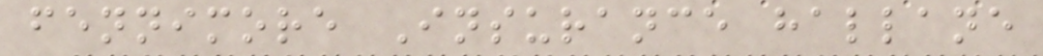fennimore Insurance hallane
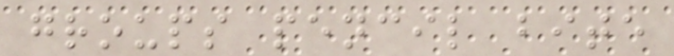groups pencil bite
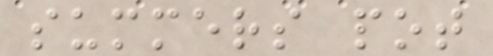summers pot
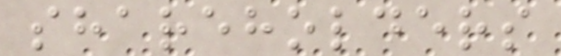shareholders
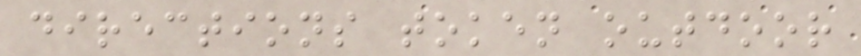directions token outdoor
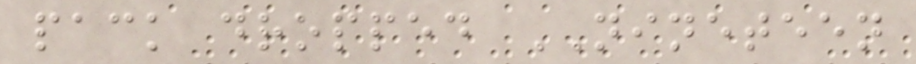pack dropped NINETEEN
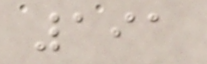191
